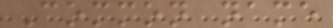Common name
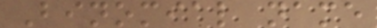Binomial name
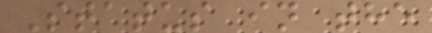Status in the
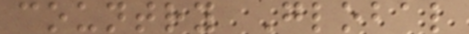country Global
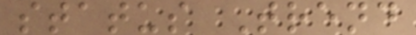status Trend
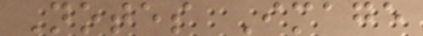Notes Image
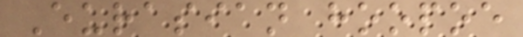Eurasian hoopoe
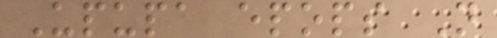Upupa epops N
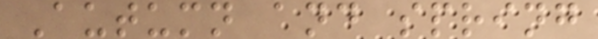Autumn and spring
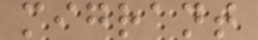migrant
